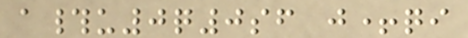a#u0q0sf j+qi
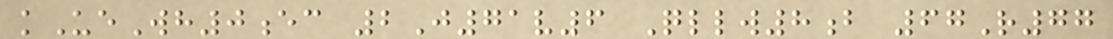kUeWh0ec 2J71v6 Qllw8b 67R77
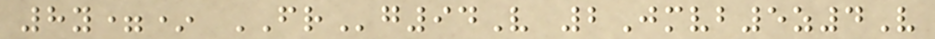8y=* FRg94V 2Jmvb5z4V
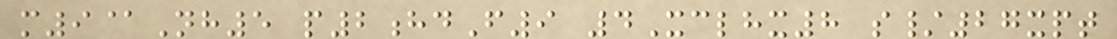m9@Nh5 p2hdF9 4Xclhx8 s/27xpt
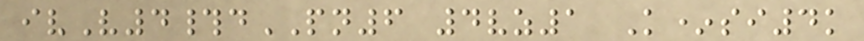ivV4#dPN6 4vz1 K*si4k
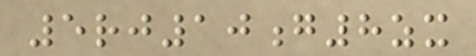5rj10g8zx
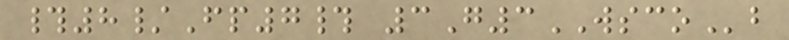#8/Fp7# 3G3WSCOb
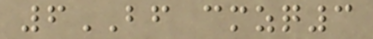6BF cmzq3
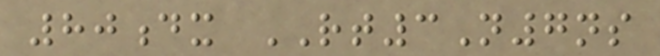80dx RT3N7ns
